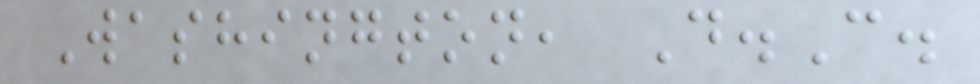Washington, D.C.
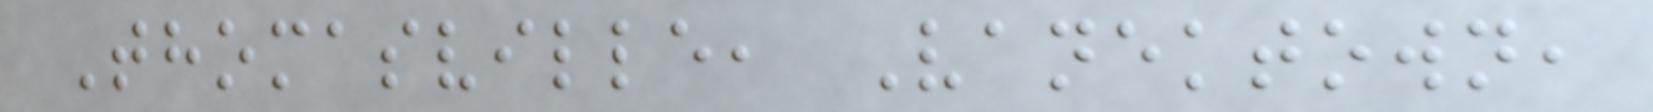Thomasville, Vanektown,
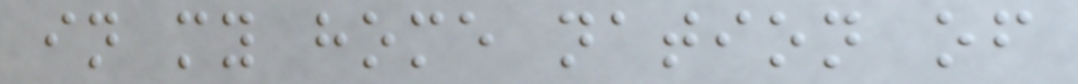in my home nation of
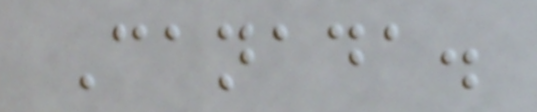Canada.
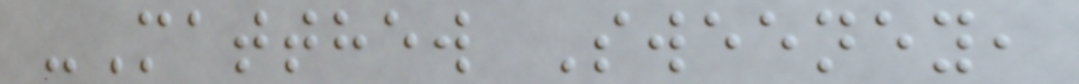-Matthew Sweeney,
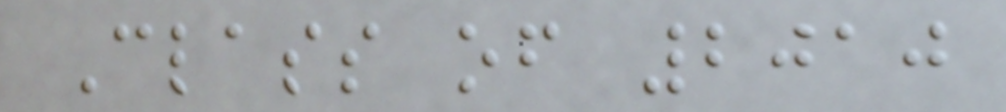Class of 2010
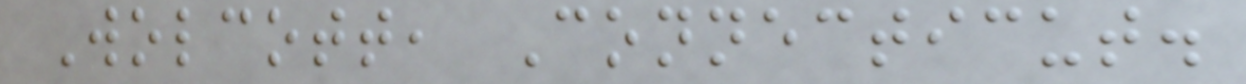Wolcott, Connecticut.
